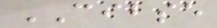CIBSE
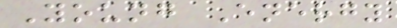Young Energy
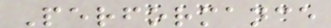Performance
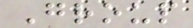Group
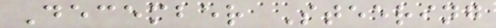December Steering
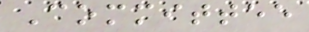Committee
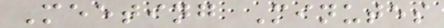Meeting Minutes
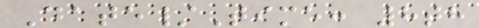Date/Time: 8th
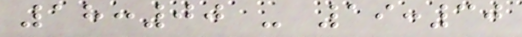18:00 - 19:30
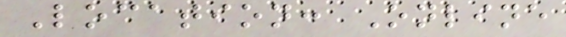Location: Online
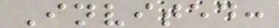Invited:
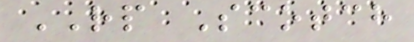RP Scotch
